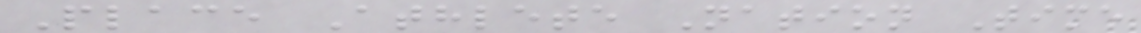Place Athlete Nation Time
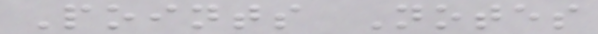Points Notes
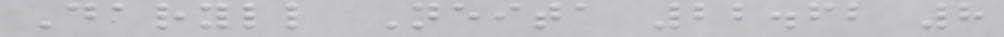Daryll Neita 22.62 8
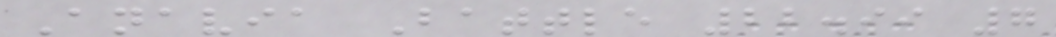Anavia Battle 22.99 7
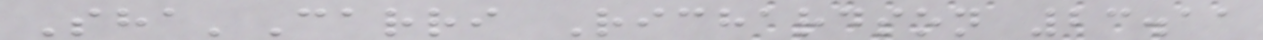Sha'Carri Richardson 23.11
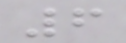6
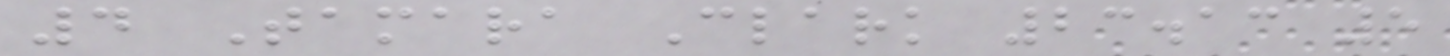4 Tamara Clark 23.13 5
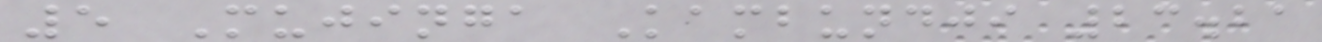5 Mujinga Kambundji 23.21
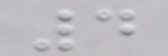4
